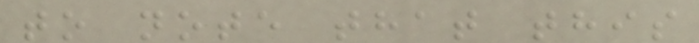to note that this
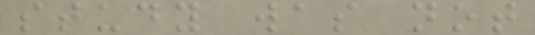study was not
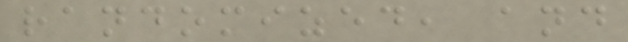randomized, and
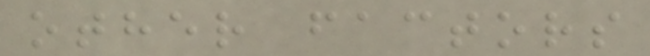other factors
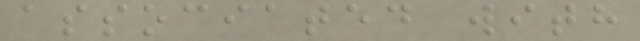associated with
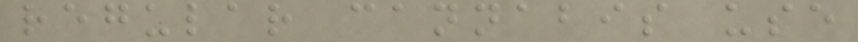regular cannabis use
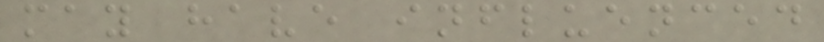may have influenced
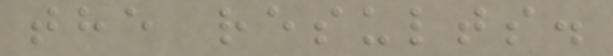the results.
